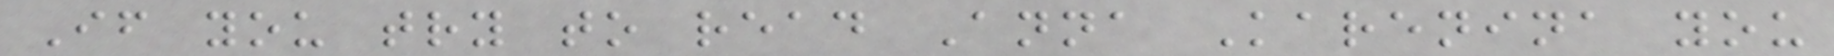If you try to read Anna Karenina you
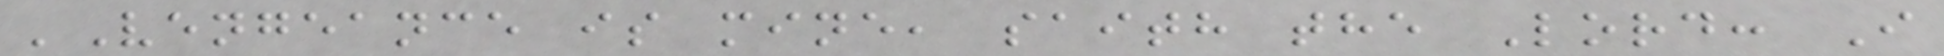'Vengeance is mine, saith the Lord: I
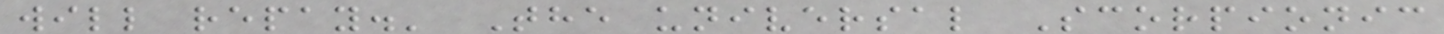will repay.' The universal Scorpionic
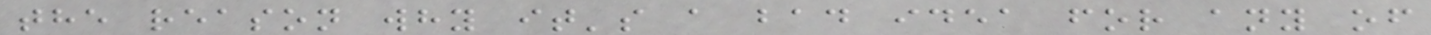the reason why it's a bad idea for any of
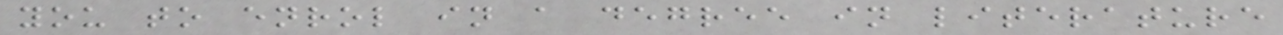you to enrol in a degree in literature
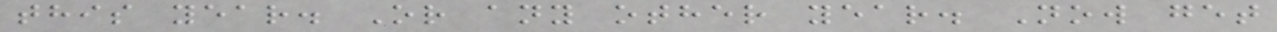this year. Or any other year. Now get
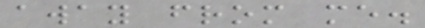away from me.
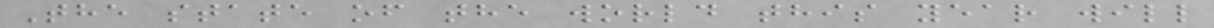The state of the world this year will
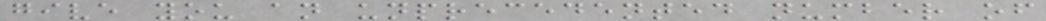give you an unprecedented number of
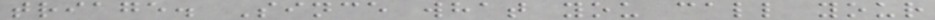triage. Since what you call your
